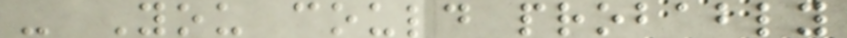- You could probably
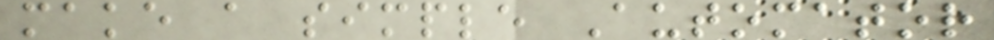make a simple Automator
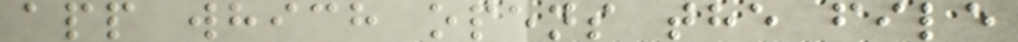app which opens the file
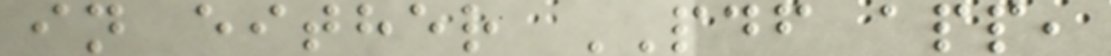in either PDF app,
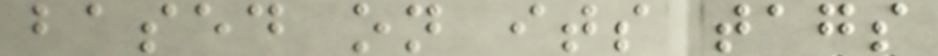based on its tags
